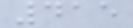415
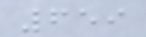659
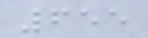655
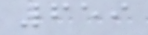659
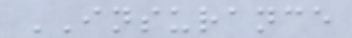INSURANCE
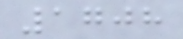1708
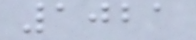1021
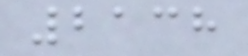2138
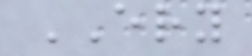ERY
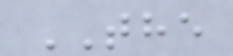THE
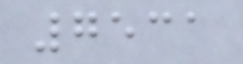7531
